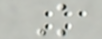K
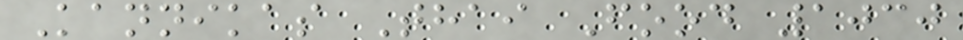Kannikas Thai Food 1030
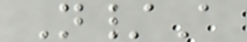N/A
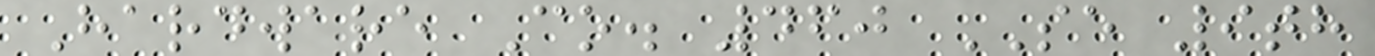Hardware Co. 460 SE 9th
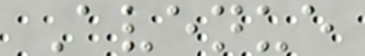Avenue
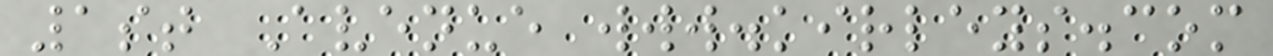1st Avenue www.kirleys.com
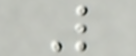L
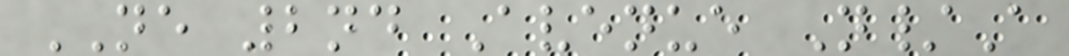NE 2nd Avenue N/A
